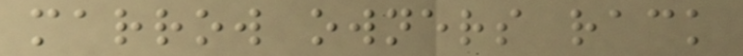marrow owners rack
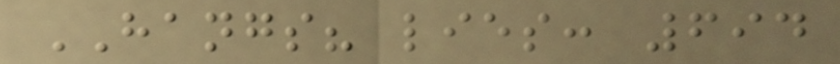HANGS? lies: 694
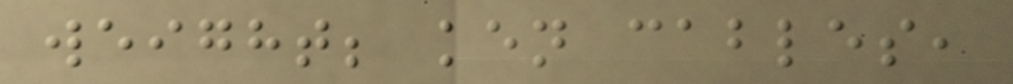weight; ken cables,
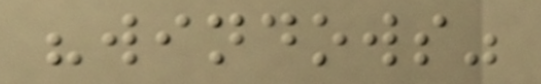"windows"
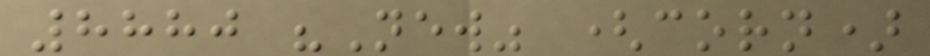8880 "New" (corn)
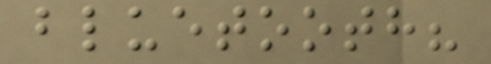bluetooth?
